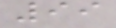99
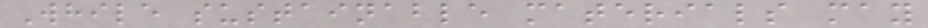While sustainable materials may
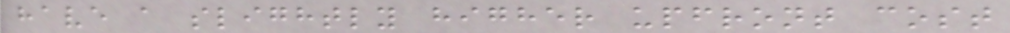have a slightly higher upfront cost
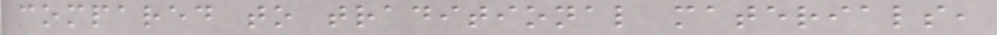compared to traditional materials,
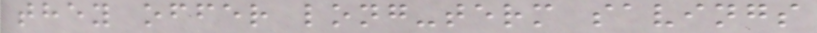they offer long-term savings
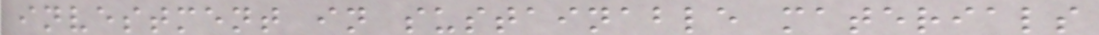investment in sustainable materials
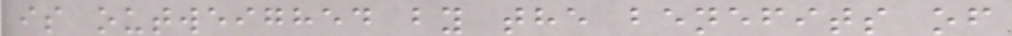is outweighed by the benefits of
